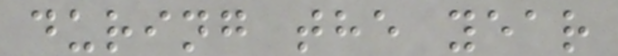during the year
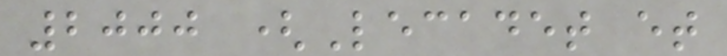2000 (Lecadet et
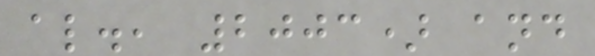al., 2003) and
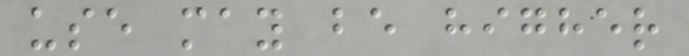use may be higher
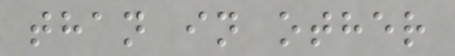than in other
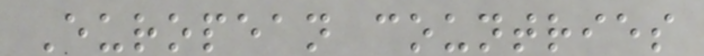European countries
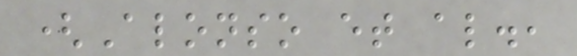(Alonso et al.,
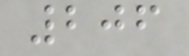206
